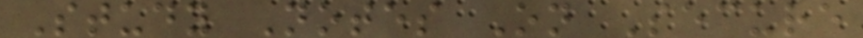Study Notes On Secure
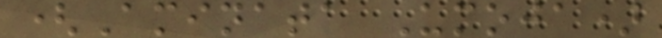(Aminata Umoja)
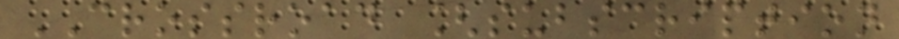CROSSROAD [subscription
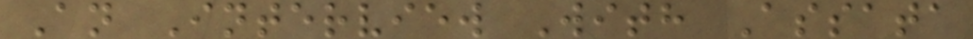An Interview With Assata
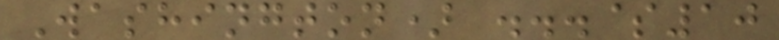Washington) ...$10
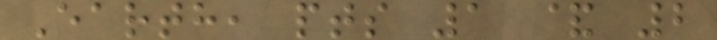Earth, pts 1 & 2
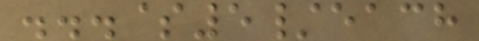...$5/each
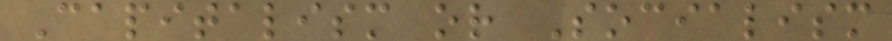Capitalism or Socialism
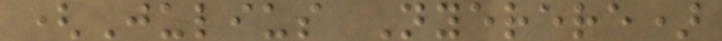(Julius Nyerere)
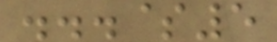...$5
